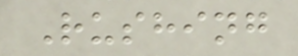Rushing
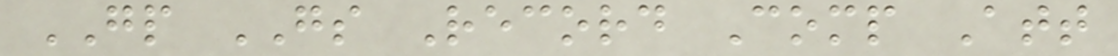GP GS Record Comp Att
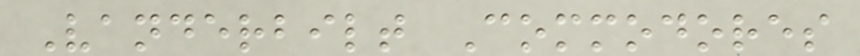Vanderbilt Commodores
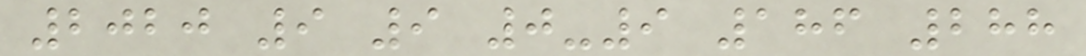2020 9 9 0-9 186 288
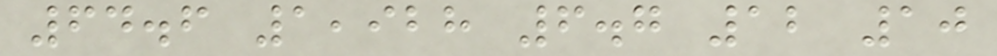64.6 1,928 6.7 12 10
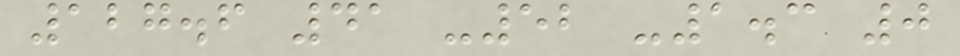127.6 41 -52 -1.3 0
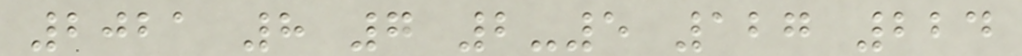2021 8 7 2-5 127 224
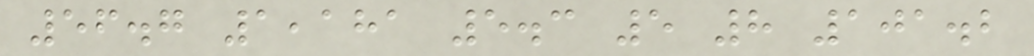56.7 1,181 5.3 5 8 101.2
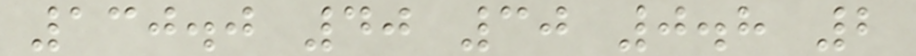130.0 40 30 0.8 2
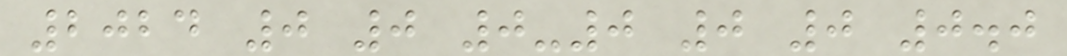2024 0 0 0-0 0 0 0.0
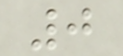0
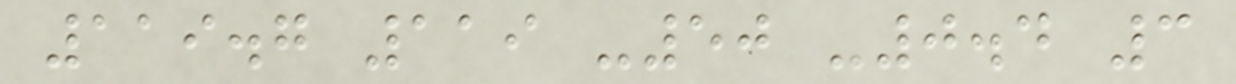119.7 119 -50 -0.4 3
